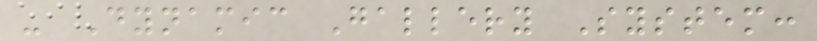- Dynamic Gallery System:
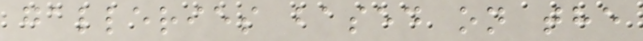galleries based on the
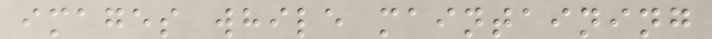images while maintaining
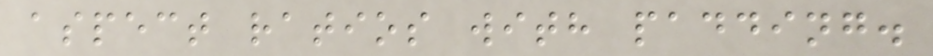aspect ratios with padding.
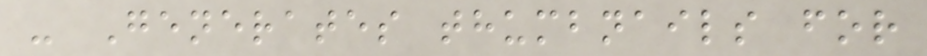- Generates thumbnails for
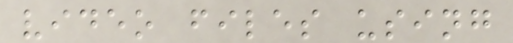video files using
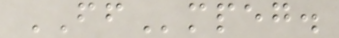FFmpeg.
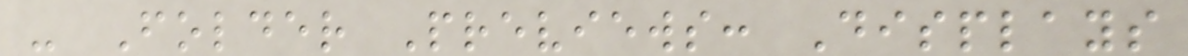- Folder Previews: Displays
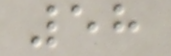58
